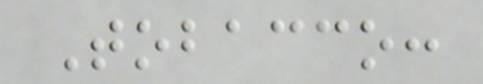Tobacco:
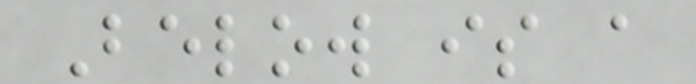Below is a
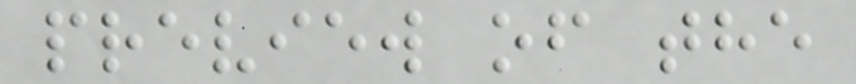preview of the
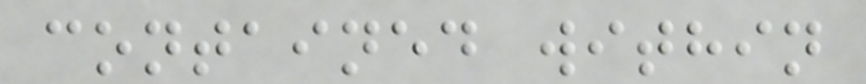contained within
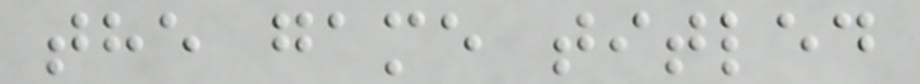the game titled
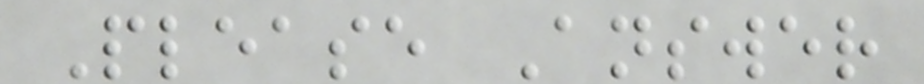Please Answer
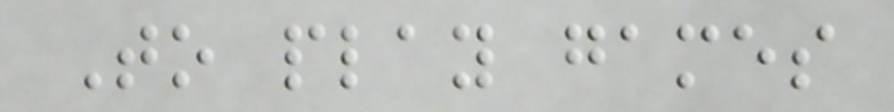To play games
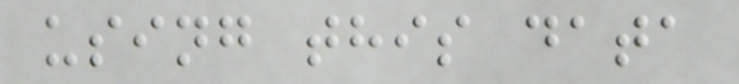using this data
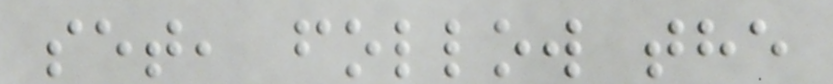set, follow the
